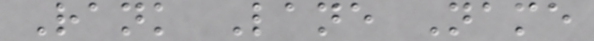Rank Lane Name
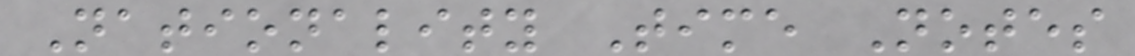Nationality Time Notes
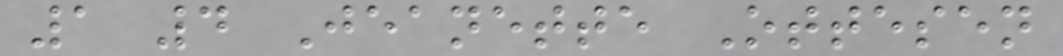1 4 Jeanette Ottesen
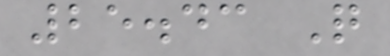25.43 Q
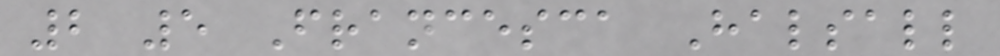2 5 Francesca Halsall
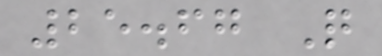25.67 Q
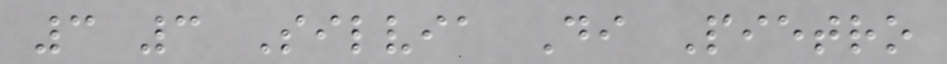3 3 Silvia Di Pietro
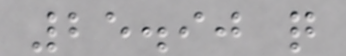25.90 q
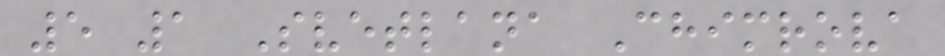5 1 Svetlana Chimrova
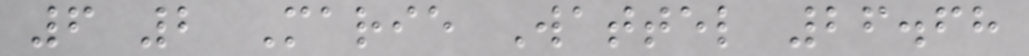6 2 Marie Wattel 26.68
